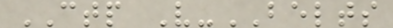CTP V-BELTS
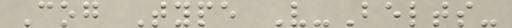Cog Type V-Belts-
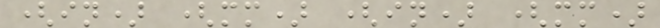(in) (mm) (in) (mm)
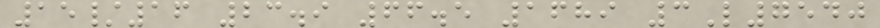15/16 23.9 66.5 1689 3L7540
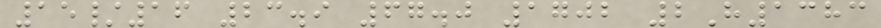15/16 23.9 67.0 1702 2H1383
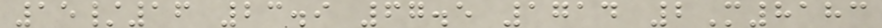15/16 23.9 67.5 1714 2M8183
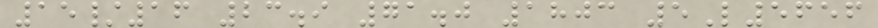15/16 23.9 71.0 1803 5L5656
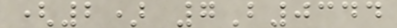(2) 7B0344
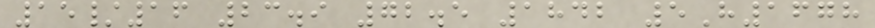15/16 23.9 72.5 1842 5H1678
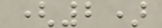(2)
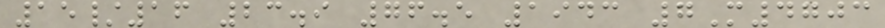15/16 23.9 76.5 1943 7M4703
